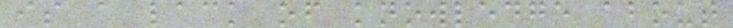is a lack of knowledge about
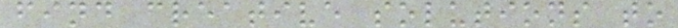find creative solutions to
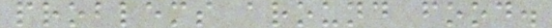problems around food.
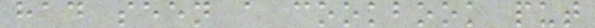had seen a cookbook put
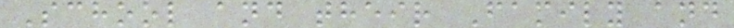School and their Family and
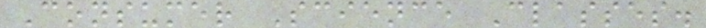Consumer Science Classes.
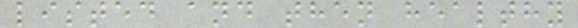listed and then healthy
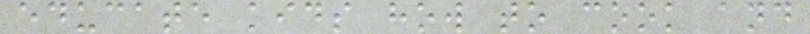educate kids how to cook and
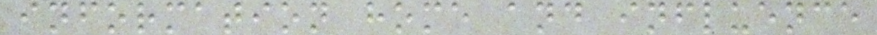information home and influence
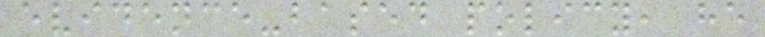evidence-based policy, he
